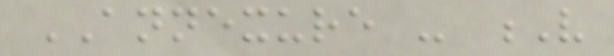ANNEXURE - V
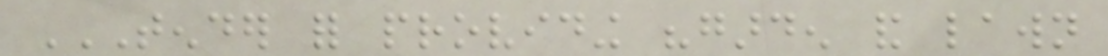TENDER FOR PROVIDING "GARDEN AND LAWN
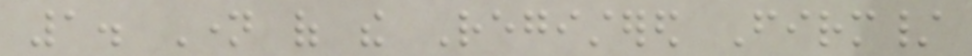1. Name of the Registered Firm/
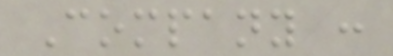Company :
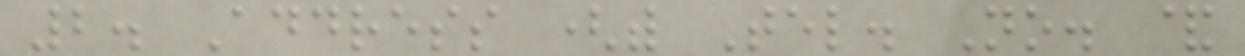2. Address (with Tel. No. &
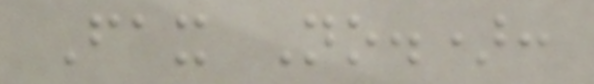Fax No.):
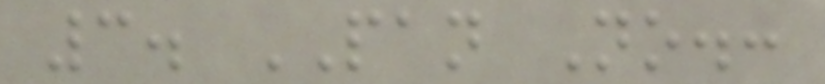3. PAN No.:
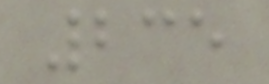235
